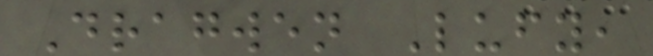Dragwen Lufy,
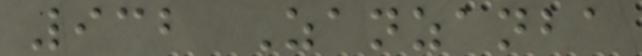932 Zanzanba
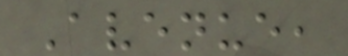Avenue,
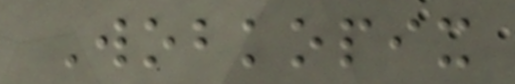Wobkopix
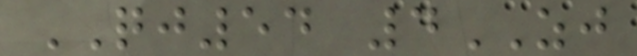QJ54 4ZJ
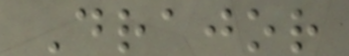Drajor
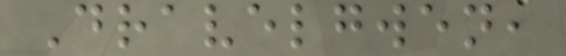Dravelgwen,
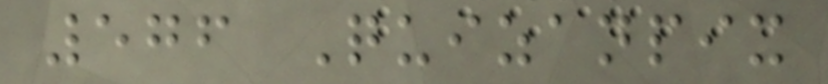576 Quizanpix
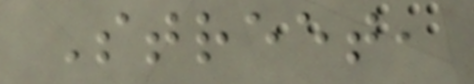Street,
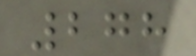278
